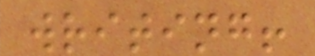writing!
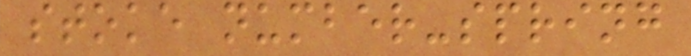stoke number-spring
